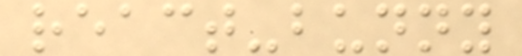react-bunny
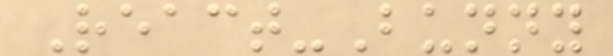React-Bunny
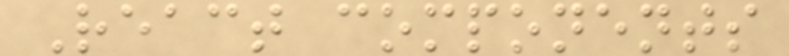React components
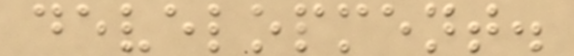development.
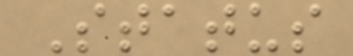Status
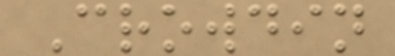Crowdin
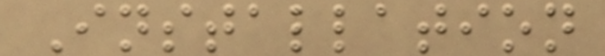Installation
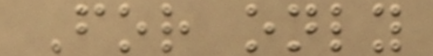For only
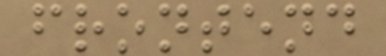frontend
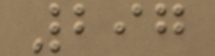297
